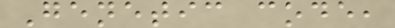Genetic code,
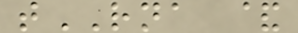tRNA &
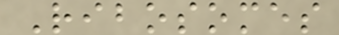Ribosomes
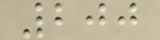200
